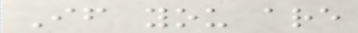If you are
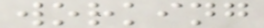working
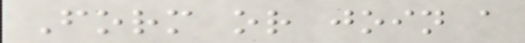Form or join a
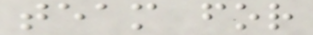team for
